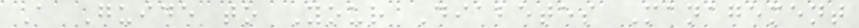A Guide to Your Diabetes Management
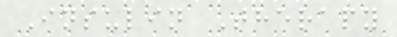Insulin Therapy
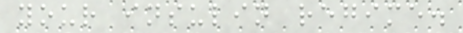your insulin regime.
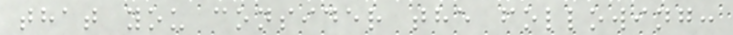that you consider the following:
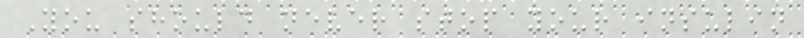You should never stop your insulin
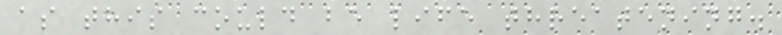as this could be life threatening.
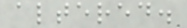altered.
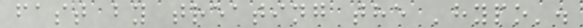fast by treating the 'hypo'.
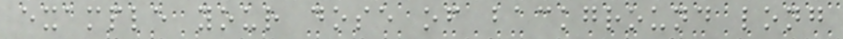example your dose of background long
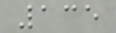135
